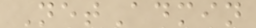NetAdmin
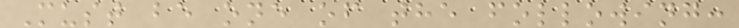Must be one of the following:
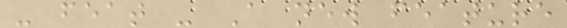- feat - A new feature
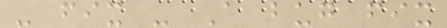- fix - A bug fix
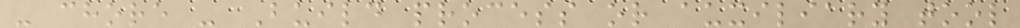- chore - Build process or auxiliary tool
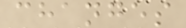changes
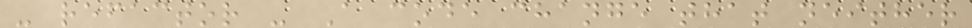- refactor - A code change that neither
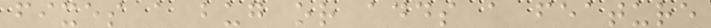fixes a bug or adds a feature
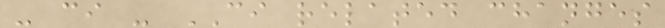- ci - CI related changes
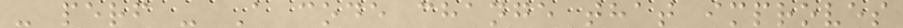- perf - A code change that improves
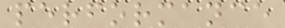performance
